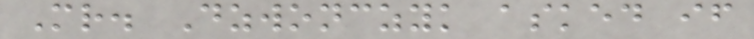Mr. Dzwonczyk asked if
